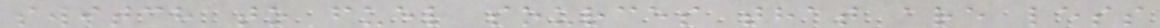switch to fuel sources that are less
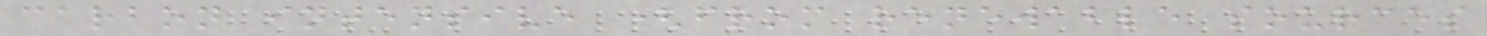carbon intensive (from renewable sources
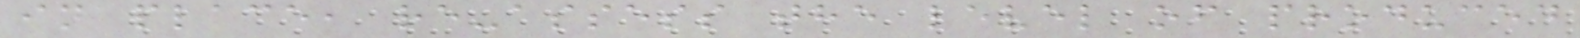in place, re-assess the level of produced
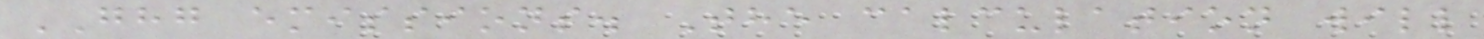GHG emissions. The calculation will
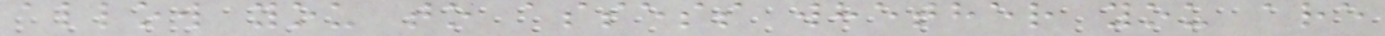allow you to assess whether you are
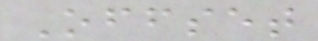Offset
